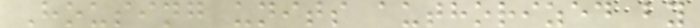Housing units authorized by
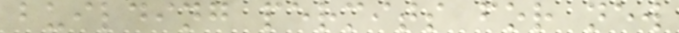building permits for new
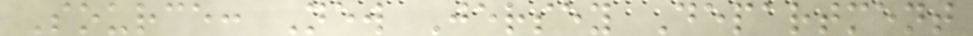Source: New Jersey Department
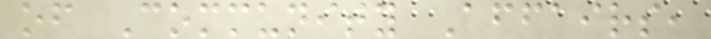of Community Affairs,
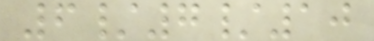6/7/10
